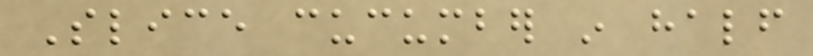Slice cucumber in half
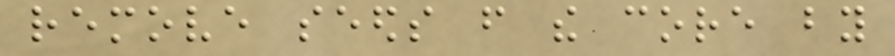remove seeds from the core by
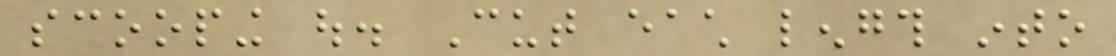scooping out. Cut each length into
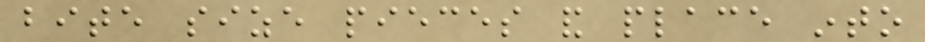bite size pieces and place into
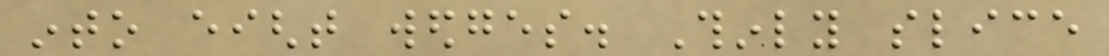into eight wedges. Thinly slice
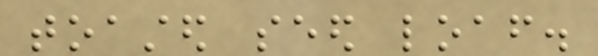toasted seed loaf.
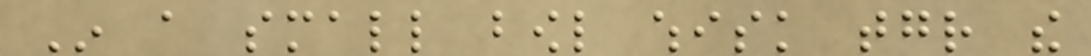In a small bowl whisk together the
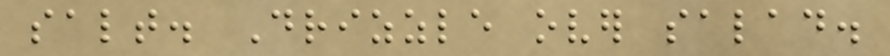salt. Drizzle over salad.
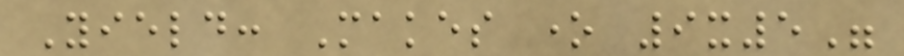Yield: Makes one 9x5"
